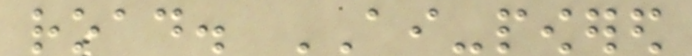road. AI-powered
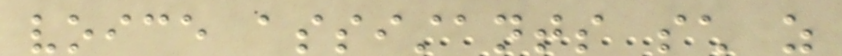voice assistants such as
